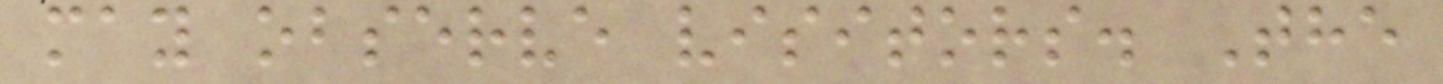may observe visitors. The
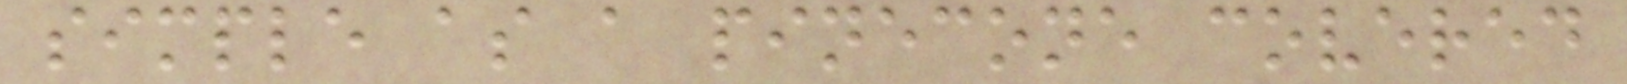simple as a pinecone covered
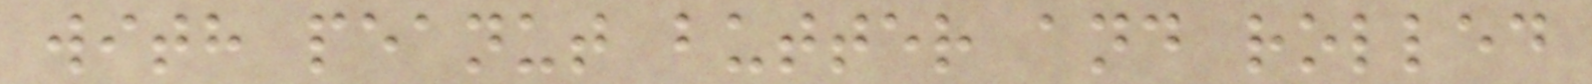with peanut butter and rolled
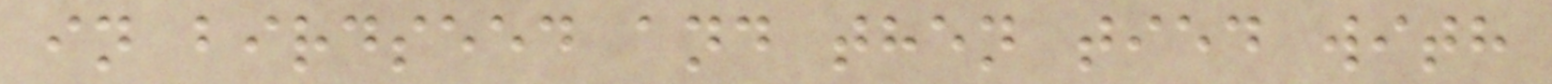in birdseed and then tied with
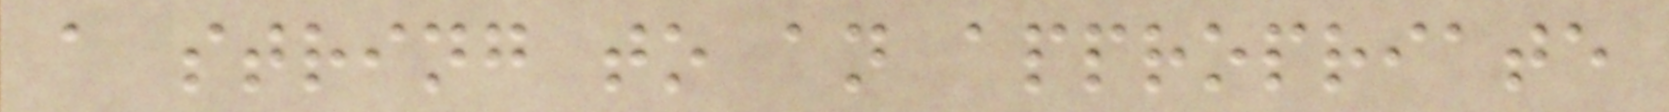a string to an appropriate
